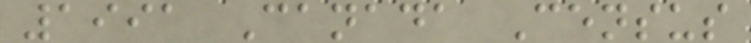1991 Canada Census
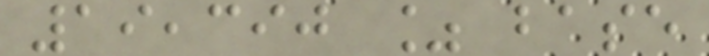19,390 % base
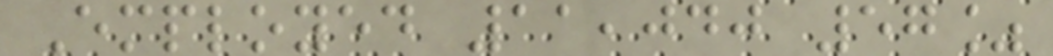Employed 11,040 57%
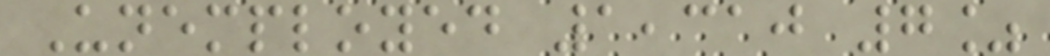Unemployed 1,310 7%
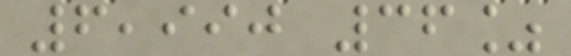6,990 36%
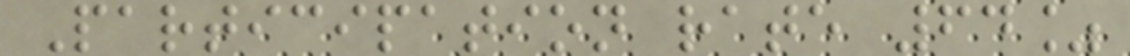Participation rate 64%
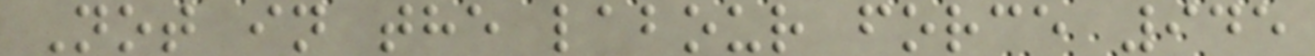Not in the labour force 945
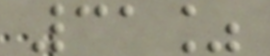31%
